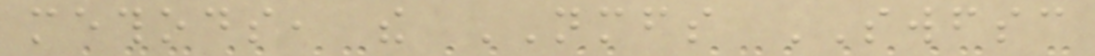methods, the NMFS SWFSC
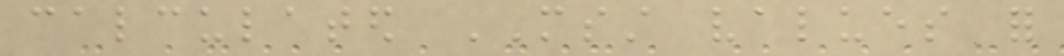calculated MSST values for
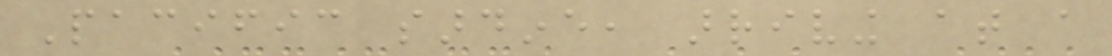Pacific sardine, arriving at a
